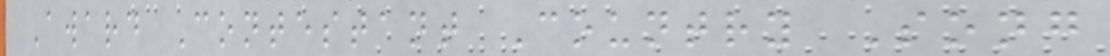Award Contestant Country Song
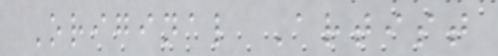Original Artist
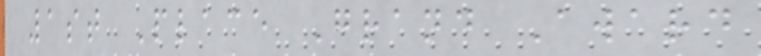1st Place Grand Award
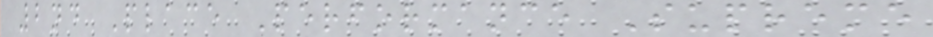2nd Place Performance Supreme
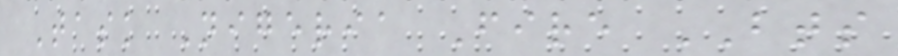Task Nigeria Fire BTS
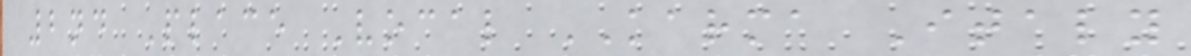2nd Place Vocal KARMA Italy
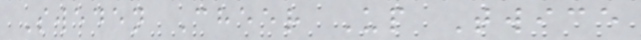Sweden Cheer Up Twice
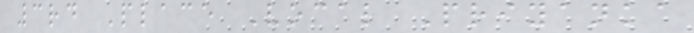3rd Place Vocal Priyanka
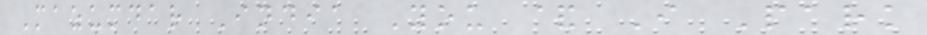Mazumdar India You & I Park
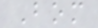Bom
